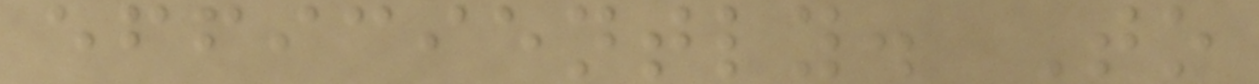efficiently. To
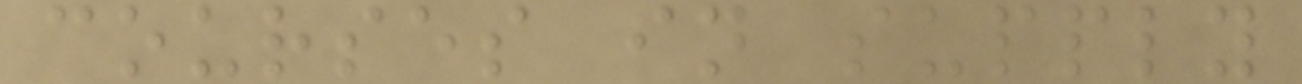courses in supply
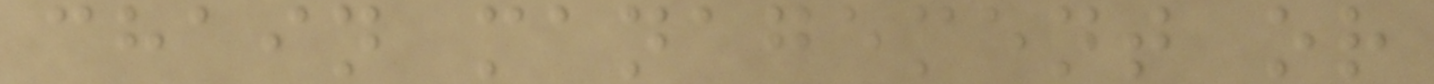chain management or
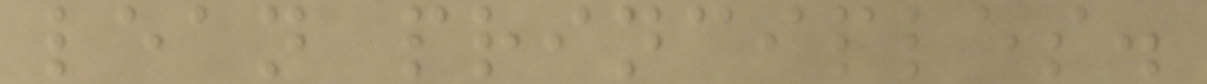lean principles.
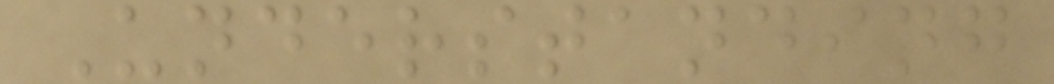Understanding
